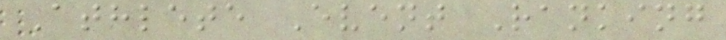Athlete Event Ranking
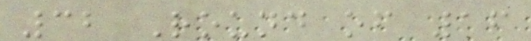32 Round of 16
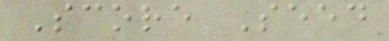Score Seed
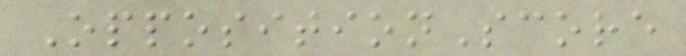OppositionScore
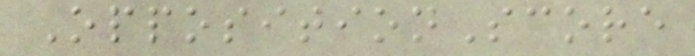OppositionScore
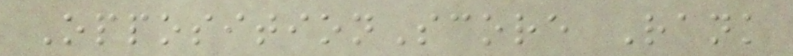OppositionScore Rank
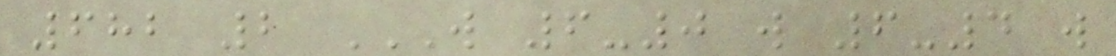682 2 W 6-0 W 6-4 W
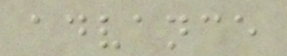advance
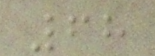68
